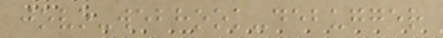jovo-webhook-debugger
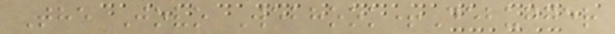The Jovo Webhook+Debugger
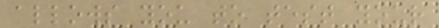allows you to test your
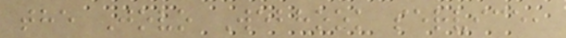the Jovo Webhook service,
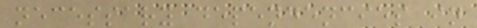necessary dependencies in
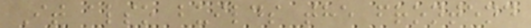It also builds the frontend
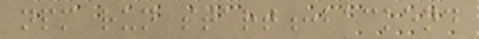npm run start:backend
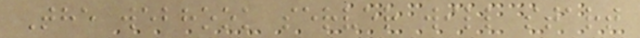The webhook server will start
